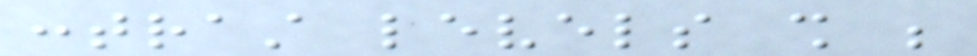contrast levels shall be
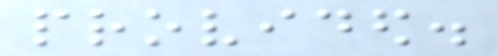provided.
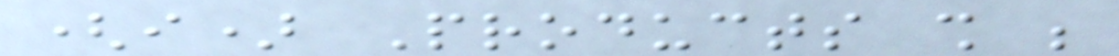(i) Products shall be
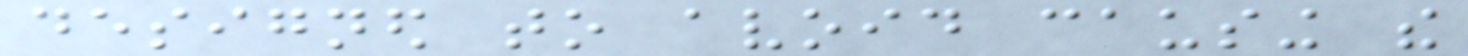designed to avoid causing the
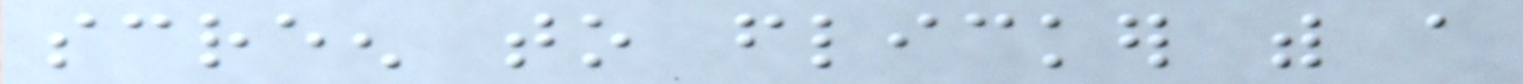screen to flicker with a
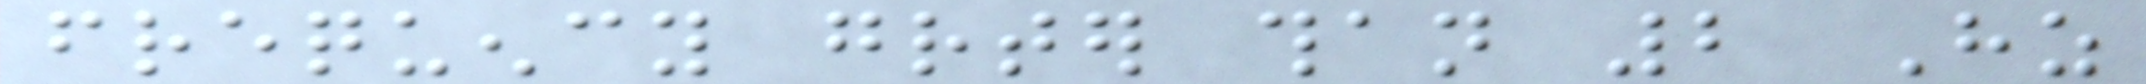frequency greater than 2 Hz
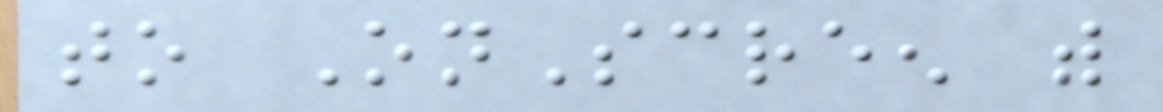to OnScreen with
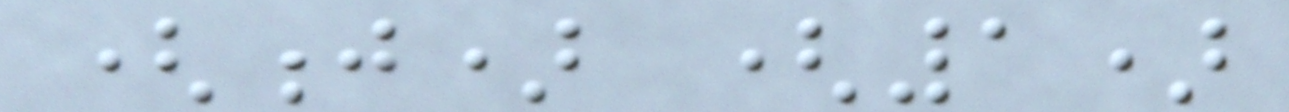(j) (1)
